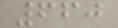660
